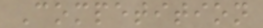Competition
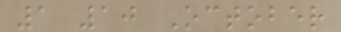1 10 October
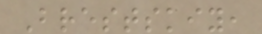Brestskiy,
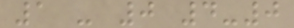1 - 0 4-0
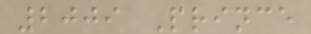2009 Prince
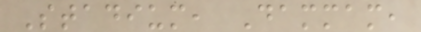Stadium, Dammam,
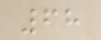68
